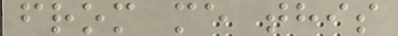from me this
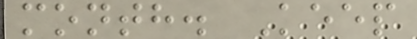month. Keep
